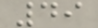49
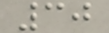30
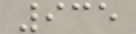935
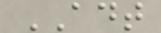ADT
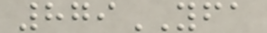879YFA
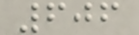606
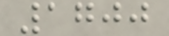1700
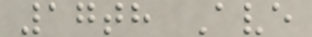17th Ave
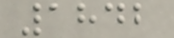1842
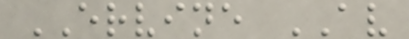ERVINE AV
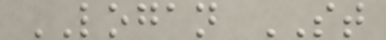LOGAN ST
